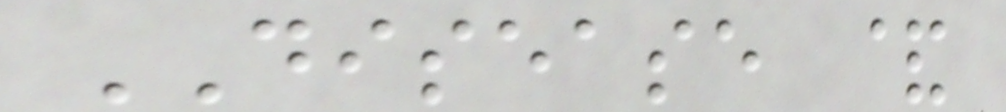DISEASE &
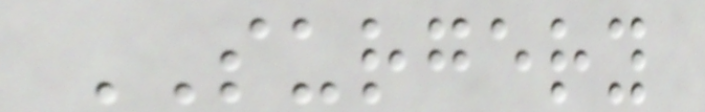SURGERY
